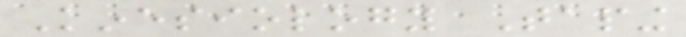Kinesiology Taping
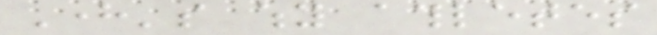Here's why athletes
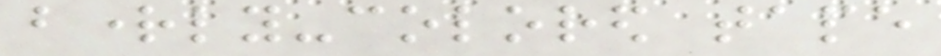brightly-colored tape
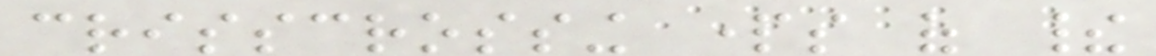crisscrossing parts of their
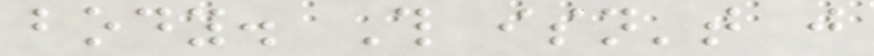body. This isn't just
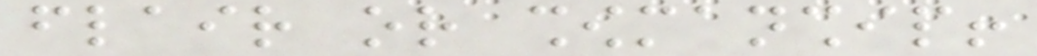flair or showmanship!
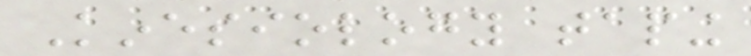Kinesiology taping
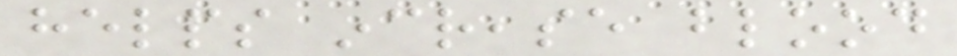helps increase blood
